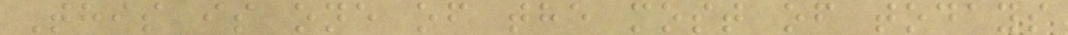This is one of the most of todays
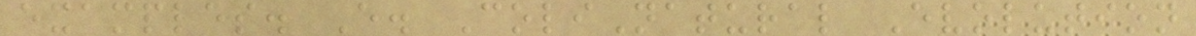examples. E. ColiNatural Evolution
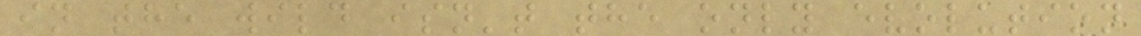in the wild isn't the only evolution
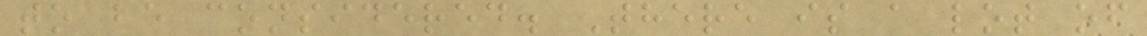to be considered. There is a lot of
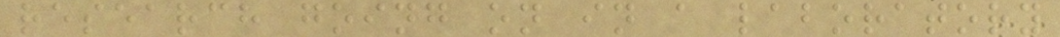research going on in a laboratory
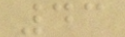43
